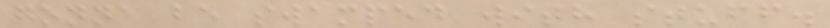gonna be swamped with stuff.
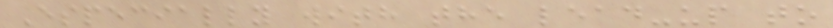Especially with the lead-up to
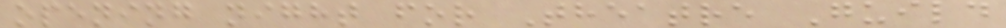opening night for Theatre Guild
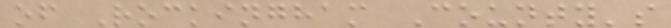of Rockingham County's
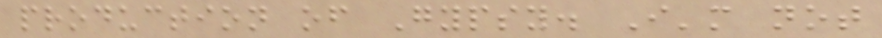production of Gypsy. I'm not
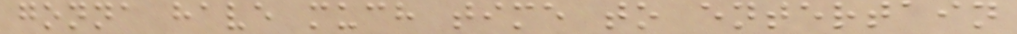gonna have much time to entertain
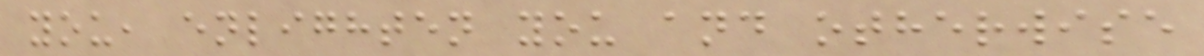you, enlighten you and otherwise
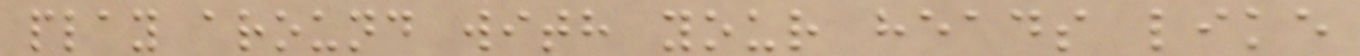play around with your heads like
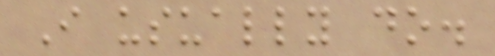I usually do.
